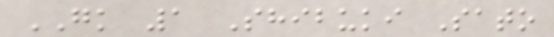GK 1 Shibuki Sato
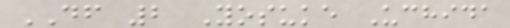DF 2 Yosuke Uchida
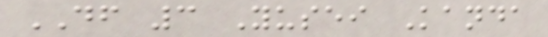DF 3 Yusei Kanda
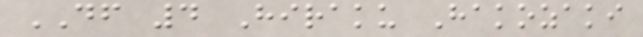DF 4 Hiraku Hakozaki
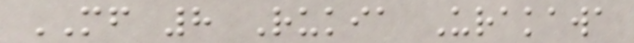MF 8 Rukia Urakawa
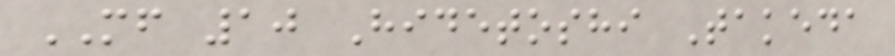MF 10 Hidetoshi Takeda
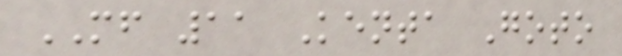MF 11 Kenta Goto
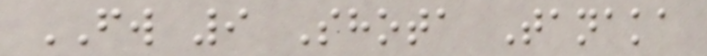FW 9 Shota Tanaka
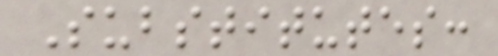Substitutes:
